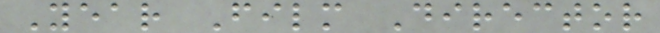Year Film Director
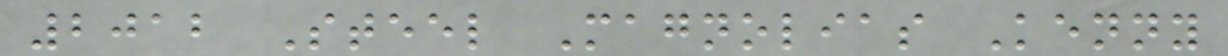2012 Steel Magnolias Kenny
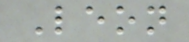Leon
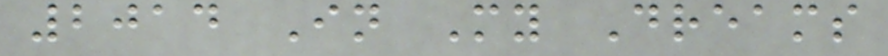2014 In My Dreams
